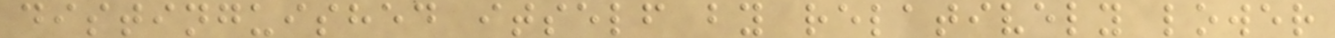distinguished itself by relatively lower
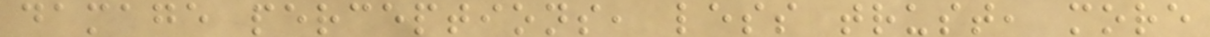damage perceptions, less trust, more
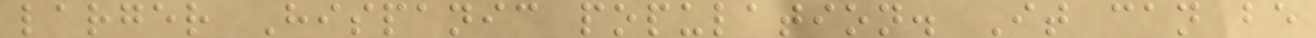larger Hispanic population. It can be
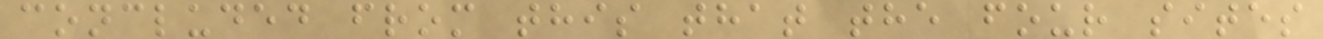concluded from this that the four sites
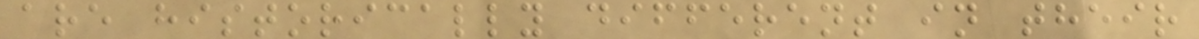are historically different in their
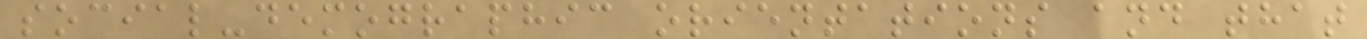social-demographic orientations and that
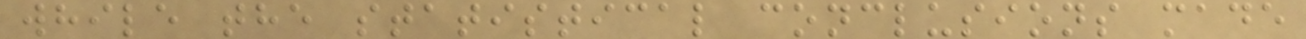while the statistical conclusions made
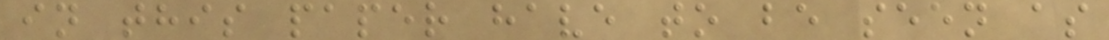in this paper have to be seen as
